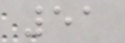51
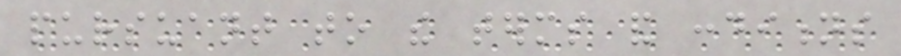pursuant to the terms and conditions
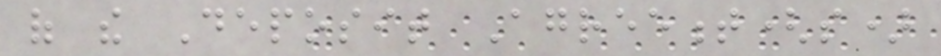of the Deposit Agreement(s)
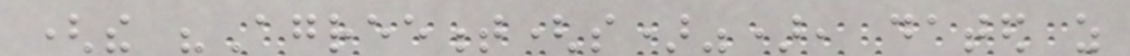(the "Agreement(s)"), dated as
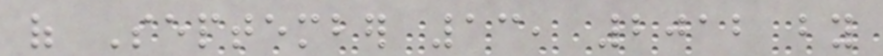of September 13, 2012 by
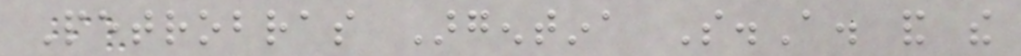Petrobras Argentina S.A. and the
